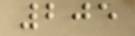205
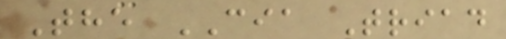The CIA Triad
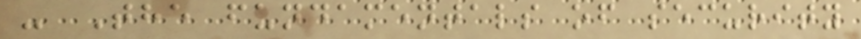- The fundamentals of security
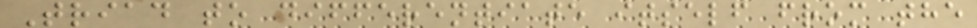Triad to differentiate itself from the
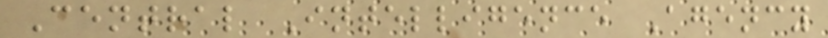Central Intelligence Agency
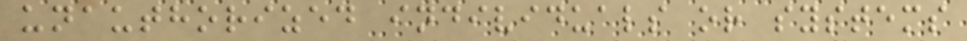unauthorized individuals or systems
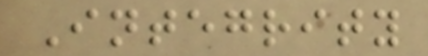Integrity
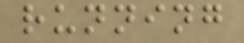running
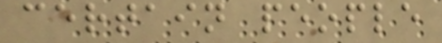certain people
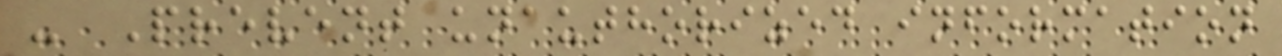- Prevent unauthorized information
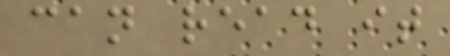can read it
